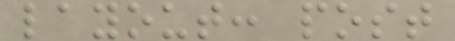layout: post
